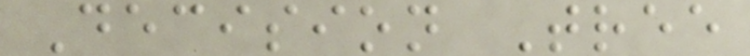Decision Tree
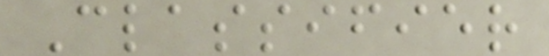Classifier
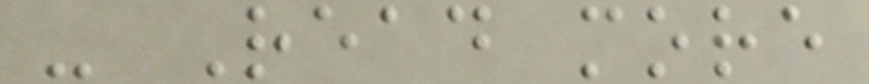- Read more
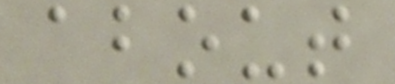about
